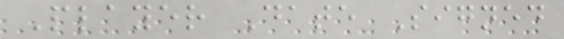Player Date Signed
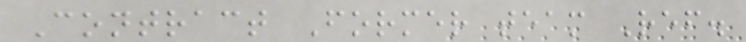Contract Former team Ref.
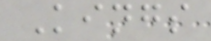Kings
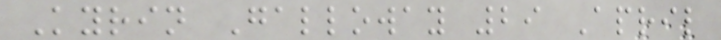Kyrin Galloway 29 April
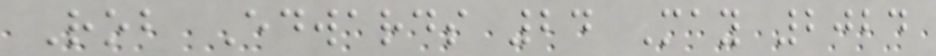Rob Edwards 24 May 2024
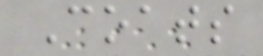Coats
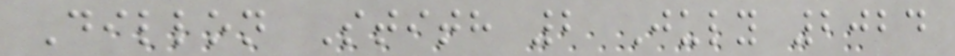Dillon Stith 2 July 2024
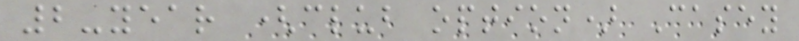2-year (club option) Casey
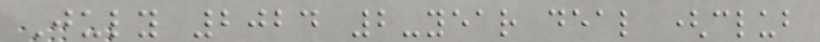July 2024 2-year deal (club
